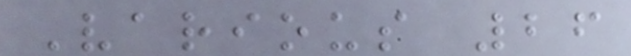Various 26
